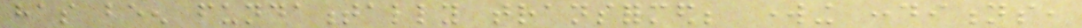has been fundamentally transformed; working conditions,
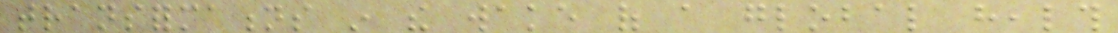transformations in the wake of a global health
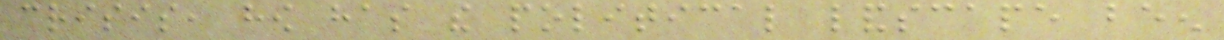crisis, how has the political landscape been
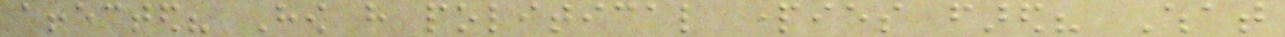affected? How have political parties fared? What
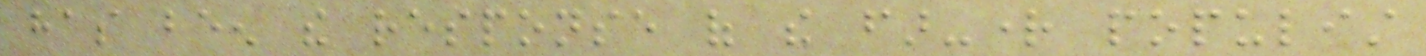has been the response of the far-right populist
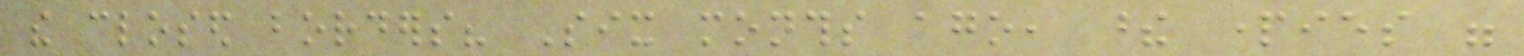the closed borders? Six months ago, these parties were
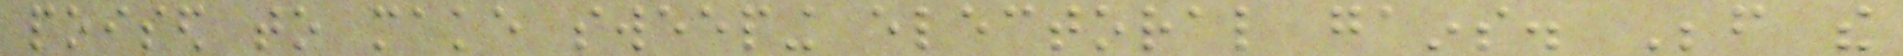poised to make sweeping electoral gains. Before the
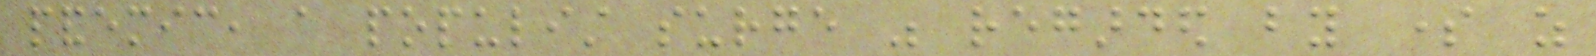pandemic, a populist surge was regarded by some as
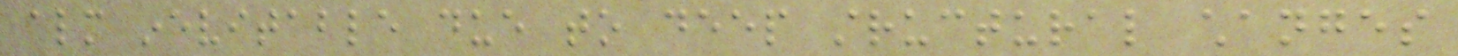almost inevitable due to deep structural changes
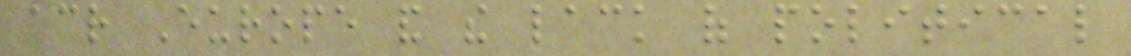across Europe and the lack of political
